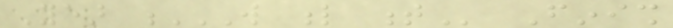Year W L T Finish
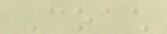Coach
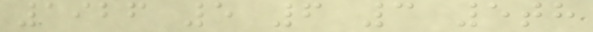1926 5 6 3 5th
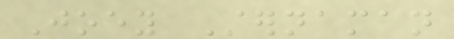Joey Sternaman
